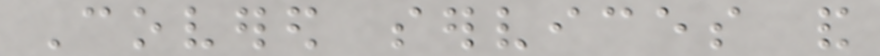Covered services and
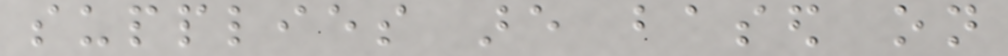supplies are based on
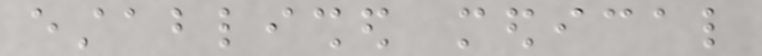established medical
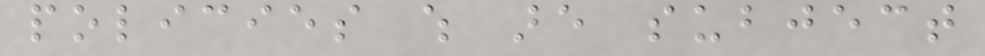policies which are subject
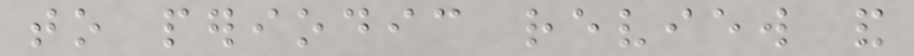to periodic review and
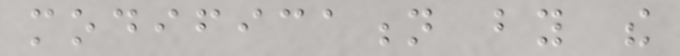modification by the
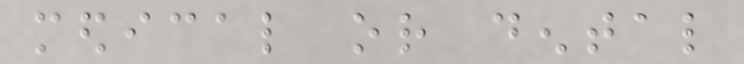medical or dental
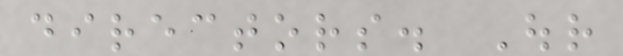directors. Our
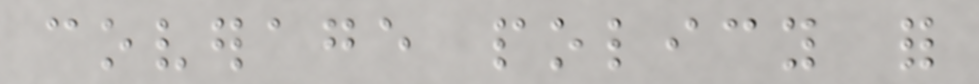coverage policy for
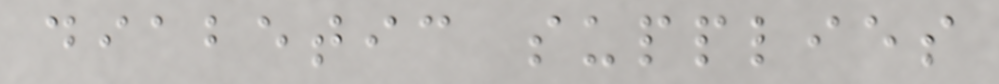diabetic supplies
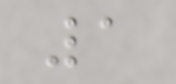1
